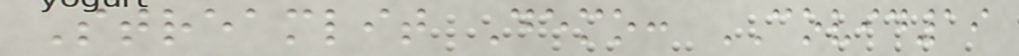Streamlit Demo: COVID19
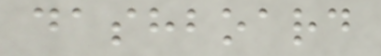dashboard
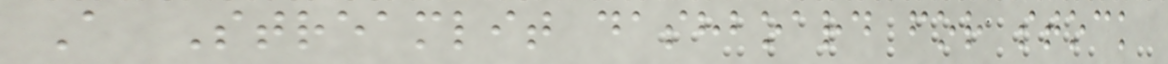A Streamlit dashboard for stock
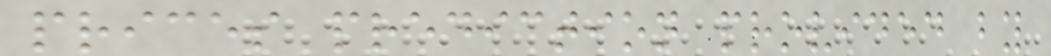prices prediction provided by
